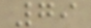79
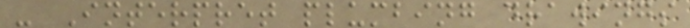- Interpret plumbing drawings
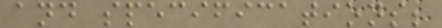and specifications;
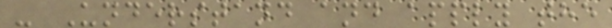- Understand and apply the
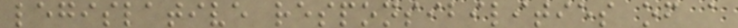legislative responsibilities of a
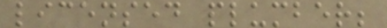licensed plumber;
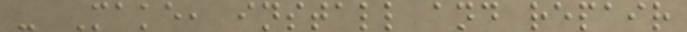- Make, install and repair
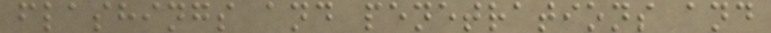flashings and penetrations and
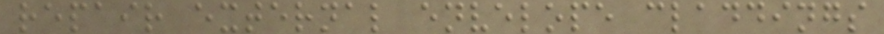repair external envelope claddings
